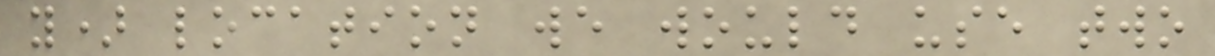y) location we would use two
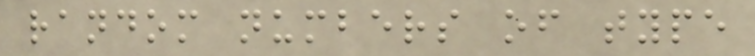random numbers of type
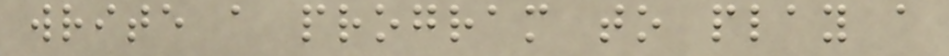write a program to play a
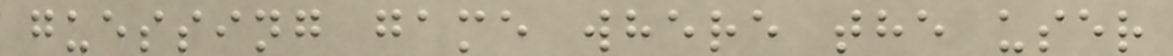guessing game where the user
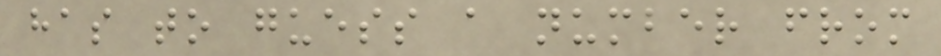has to guess a number from
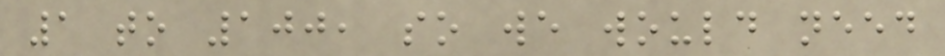1 to 100, so we would need
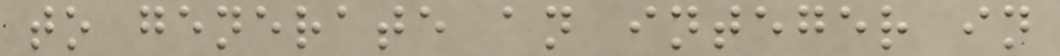to generate an integer in
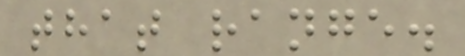that range.
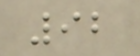92
